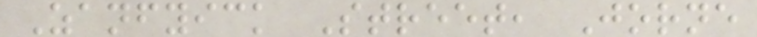Zanfyick Street, Jorne
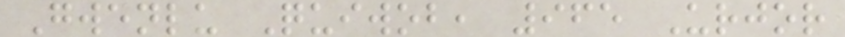Gwenlu Quiwob, 965 Urjor
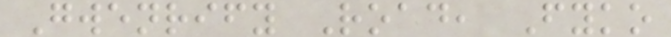Gwenrify Road, Fyko
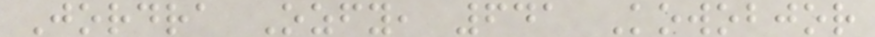Jordra Ozfy, 641 Kowobjor
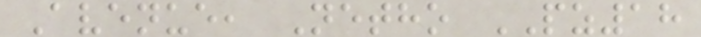Avenue, Netho PZ18
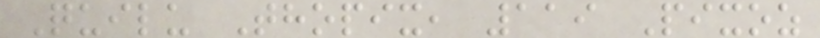Quilu Thopix, 119 Pixoz
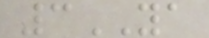3YA
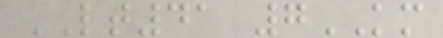LT41 7KM
